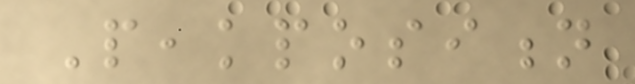Peakposition
